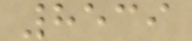8539
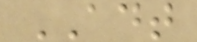ADT
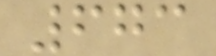673
